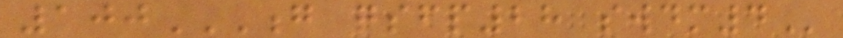100G QSFP28 SWDM4
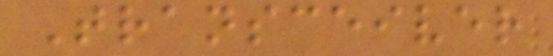Transceiver
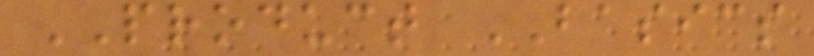PRODUCT BASICS
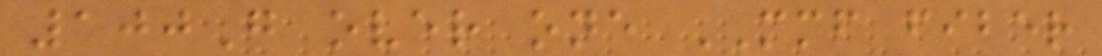100G over one MMF fiber
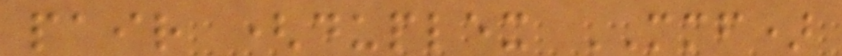pair (duplex MMF)
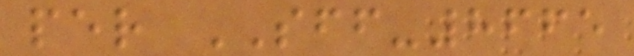per SFF-8665
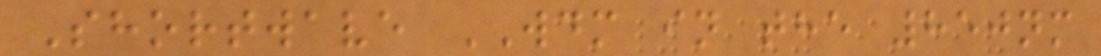Shortwave WDM in the 850nm
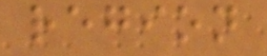region
